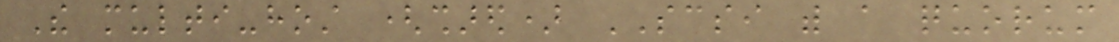The multi-host (shared) SCSI with a quorum
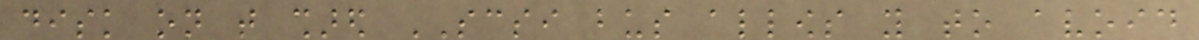disk on that shared SCSI bus allows you to avoid
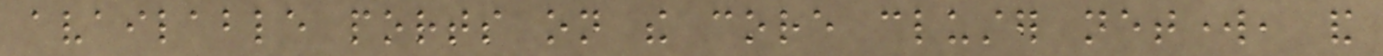available ports on the core cluster network, and
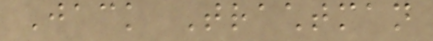Jack Trachtman
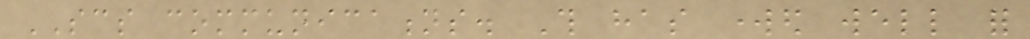SCS communications. This has worked well for
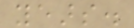years.
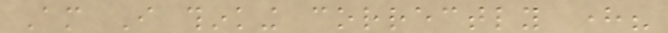Am I thinking correctly here?
